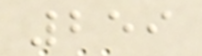259
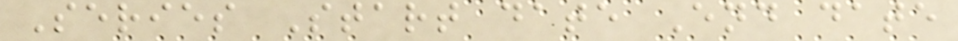Series Start date End date
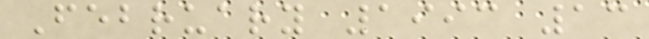February 1993 13
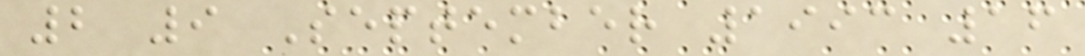2 9 September 1993 16
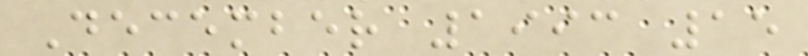December 1993 15
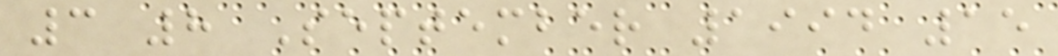3 8 September 1994 15
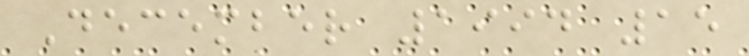December 1994 15
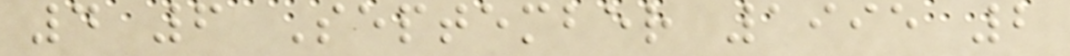4 6 September 1995 2
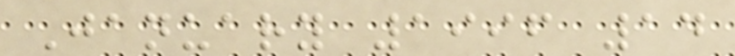January 1996 14
